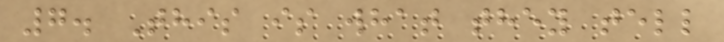7. This is what they tell
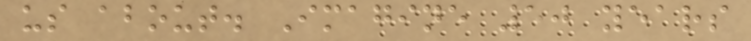us about. Imagine 50 years
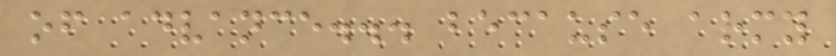of advance... because army
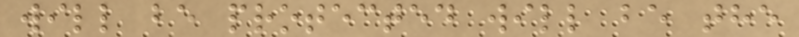will be protected will be the
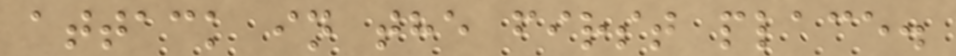attack in the first place.
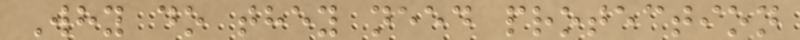Why do they need protection
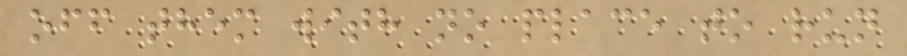off them with no place to run
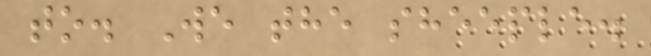to. We the sheeple.
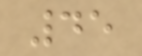45
